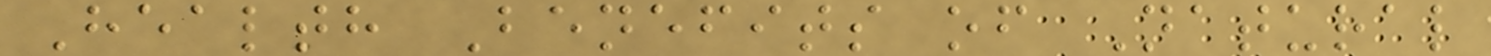Health Benefits of Natural
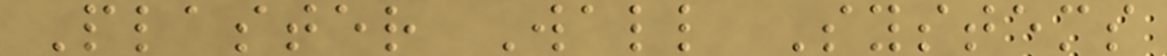Plaster Wall Systems
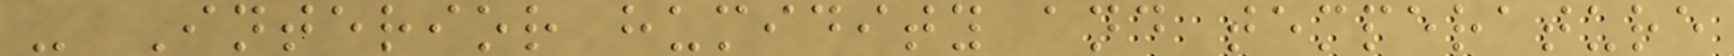- Interior humidity and temperature
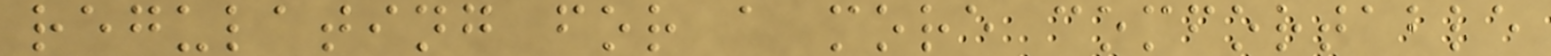regulating for a more comfortable
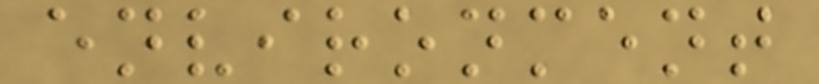environment
